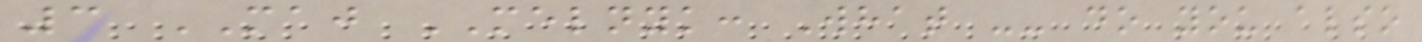3 MAJ MELNYK: What -- do you also
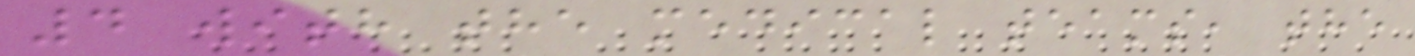4 with the medical teams, the
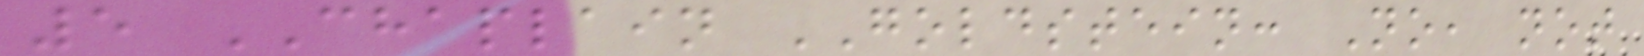5 CHAPLAIN GOLDSTEIN: No, not
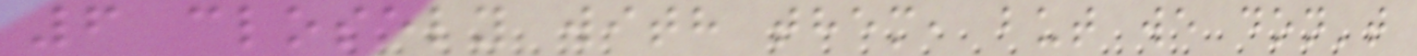6 closely with them, but we don't
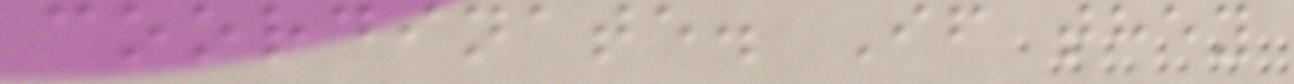coordinate. If they
